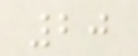20
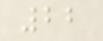22
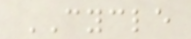CYCLE
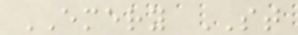EMERY ST
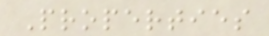Properties
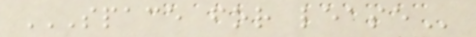SPACE FOR LEASE
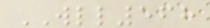WLL568
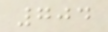704
